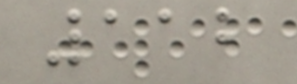112
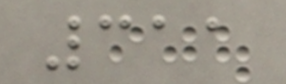311
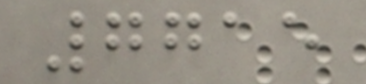7715
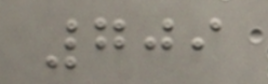709
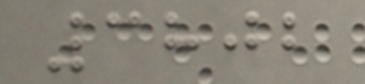3802
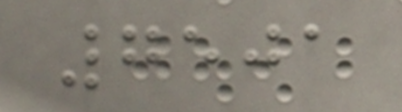7501
